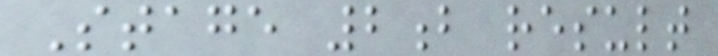Stage 2b result
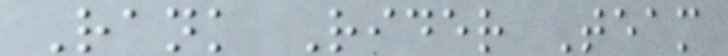Rank Rider Team
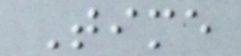Time
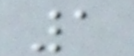1
